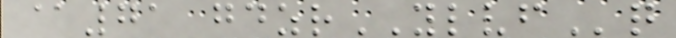@71 gdzrYLVFq
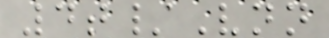4t/Vnn
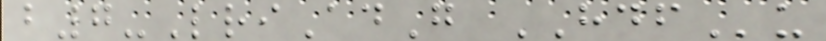b7-LriAdG HDFu
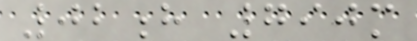02h 790m
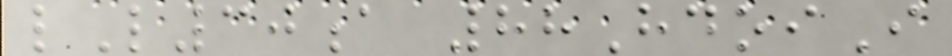lL30a 88HdoiI
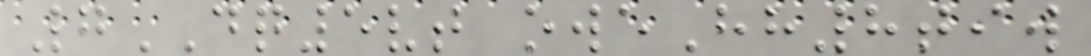7DQ5vt oweHh8tiw
